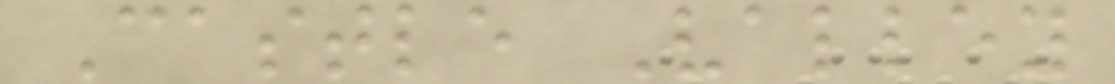Castle Valley
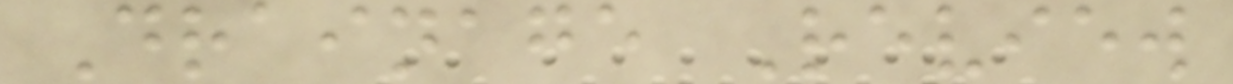Drainage Review
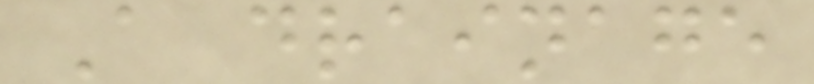A drainage
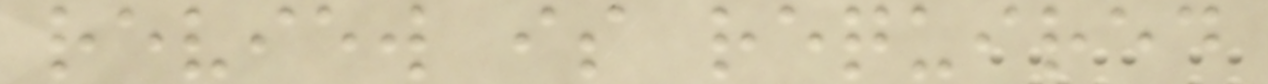review is required
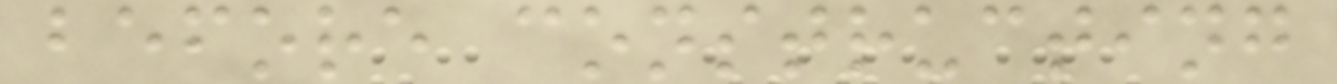before constructing
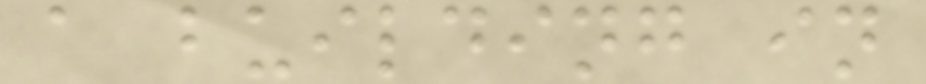a building in
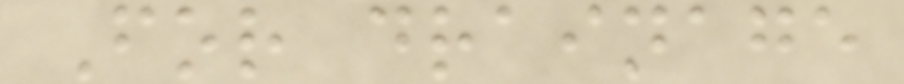For drainage
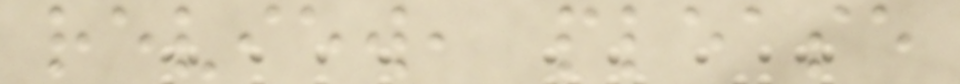review, please
